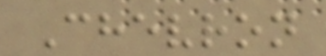Chevron
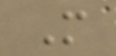M
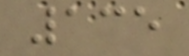135
